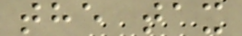the tax
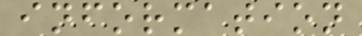information
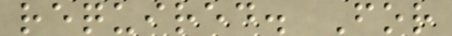required. For
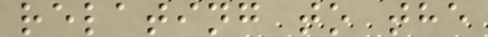relating to the
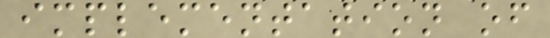implementation of
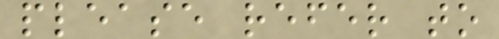please refer to
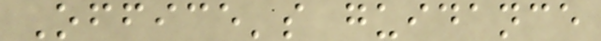Office's guidance
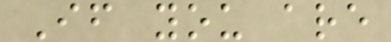If you are
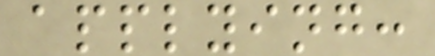applying:
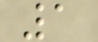1
